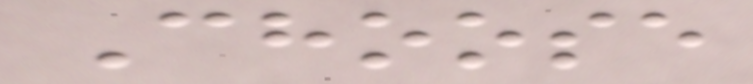Choose
